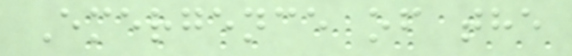Emergence of the
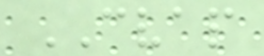CVAP
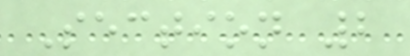Section 2
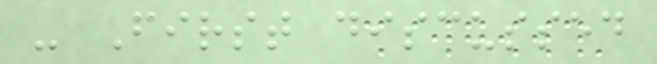- First discussed
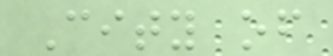City of
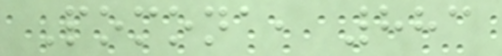Pomona, 883
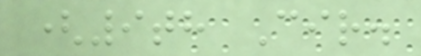(9th Cir.
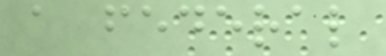a federal
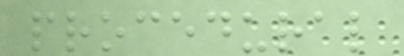procedural
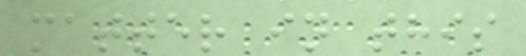matter in this
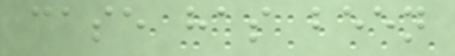case has been
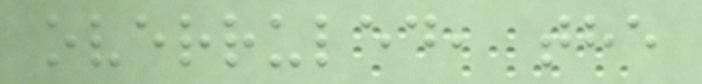overruled, the
